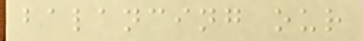balancing our
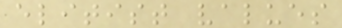elitist values
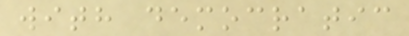with democratic
